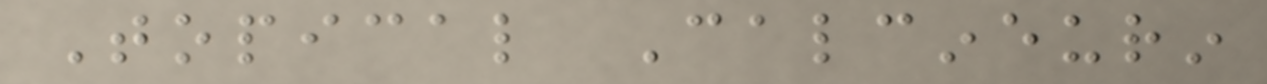Topical Calcineurin
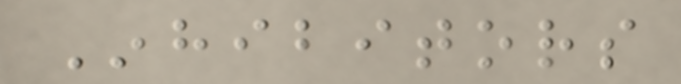Inhibitors
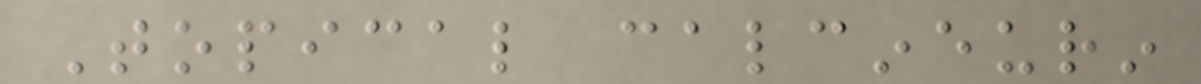Topical calcineurin
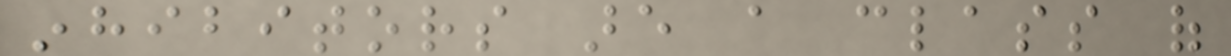inhibitors are a class of
